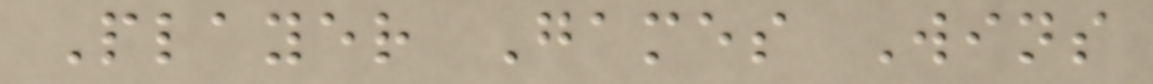Player Games Wins
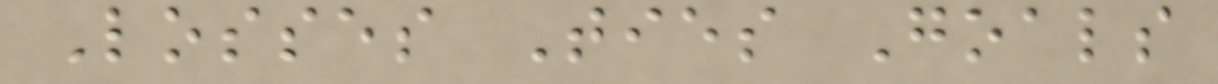Losses Ties Goals
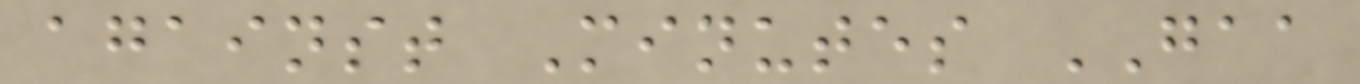against Minutes GAA
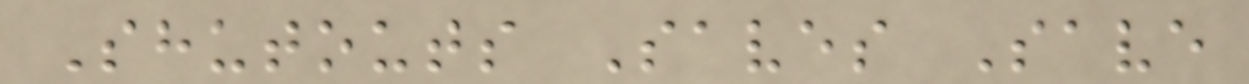Shutouts Saves Save
